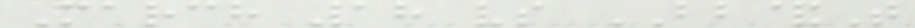March 18 vs BB&T
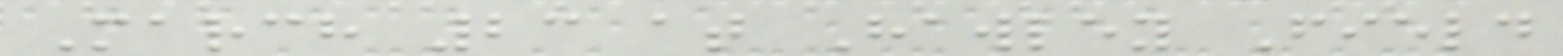March 23 at Hawley Field
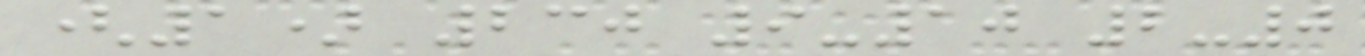(1) 230 9-10 2-0
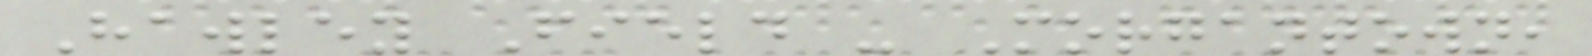Hawley Field - Morgantown,
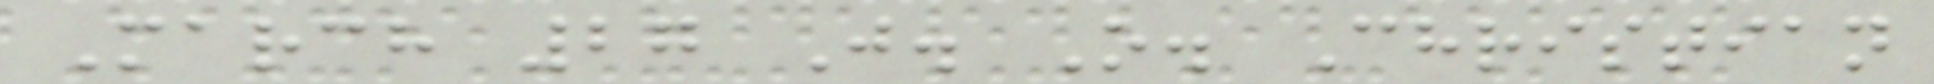March 27 J. O. Christian
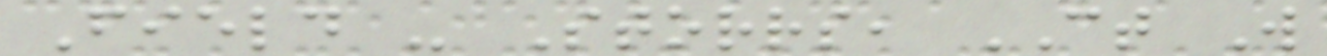Field - Storrs, CT W
